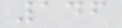146
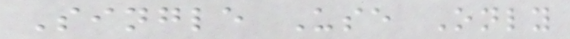Single Use Only
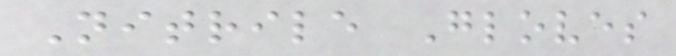Nitrile Gloves
